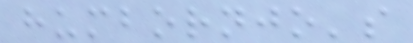humbornjo's
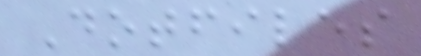Dotfiles
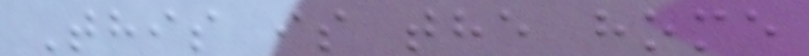This is the home
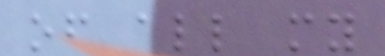of all my
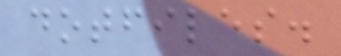dotfiles.
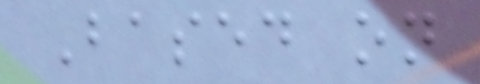Based on
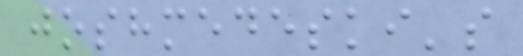joshmedeski's
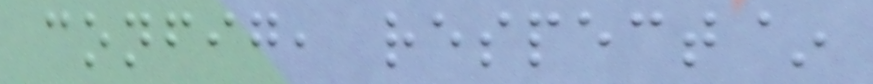config, respect~
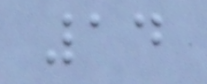14
